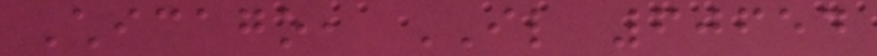Chicago, IL 60654
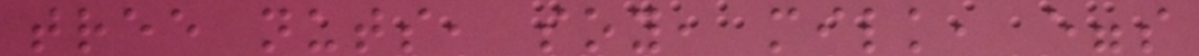tree nuts, soy, milk, eggs
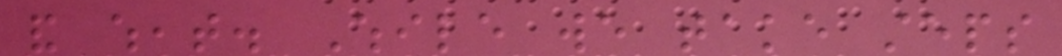and wheat. While we take steps
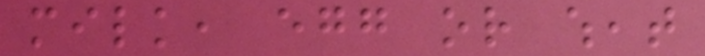milk, egg or wheat
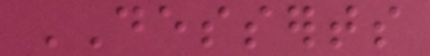DESSERTS
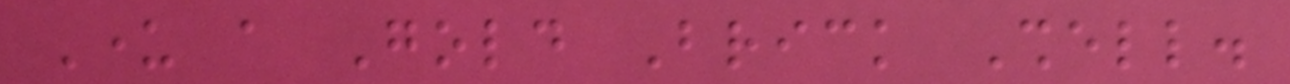Under a Gold Brick Shell.
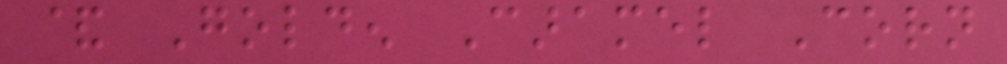& Golden Caramel Corn
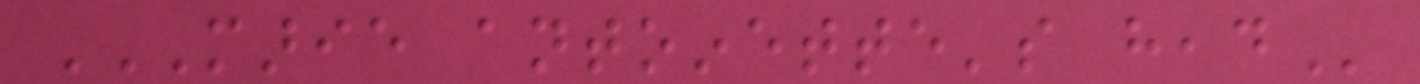MARIE ANTOINETTE'S HEAD
